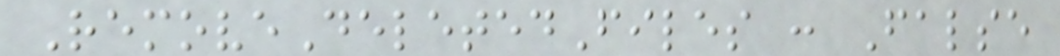RemoveDeletedFiles : False
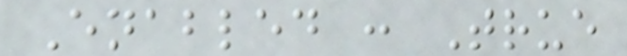Enabled : True
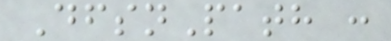DfsnPath :
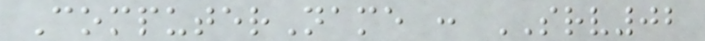ComputerName : SRV02
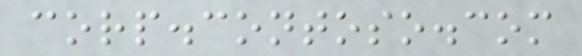corp.contoso.com
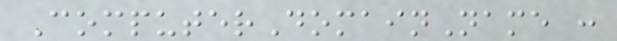ComputerDomainName :
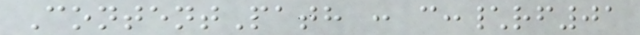ContentPath : c:\rf01
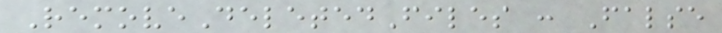RemoveDeletedFiles : False
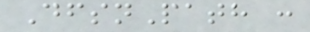DfsnPath :
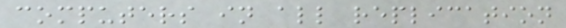computers in all replication
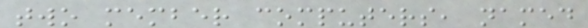two member computers, named
